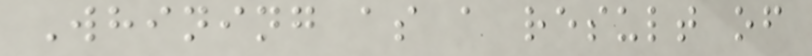Whining as a result of
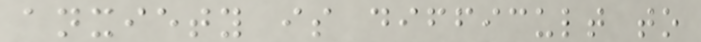anxiety is difficult to
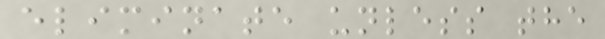eliminate unless the
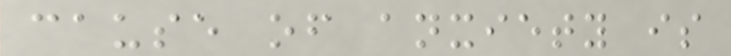cause of anxiety is
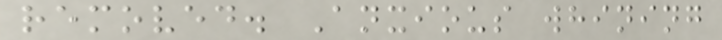removed. Anxious whining
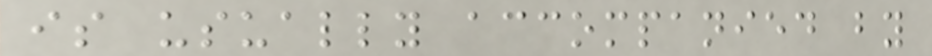is usually accompanied by
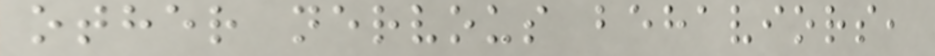other nervous behaviors,
